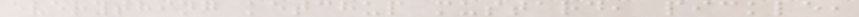everything ketchup mustard, pickle,
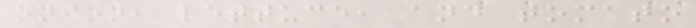onion, lettuce, and tomato
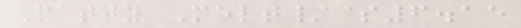Patty Melt/$6.15
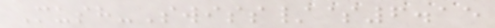Mush-Swiss/$6.15
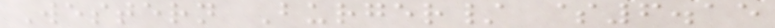Western Burger/ $6.15
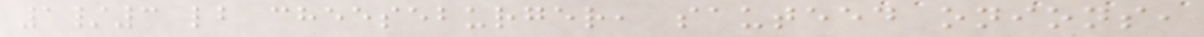1/3 lb cheeseburger, sauteed onions,
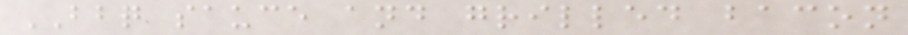BBQ sauce and grilled bacon
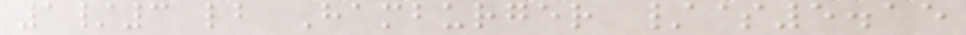1/3 lb Hamburger /$5.15
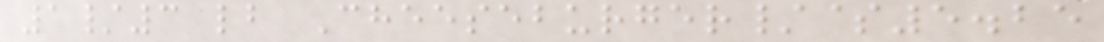1/3 lb Cheeseburger/$5.25
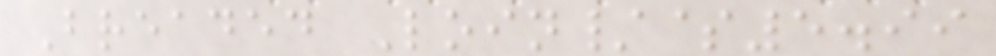Breaded Loin/$5.99
